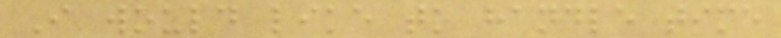I would like to handle time
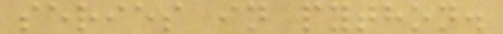series in python.
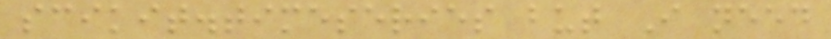scikit.timeseries but I need
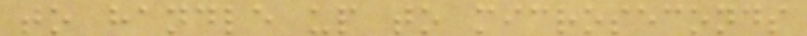to handle up to microseconds
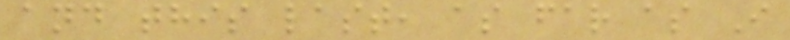and this last, as far as I
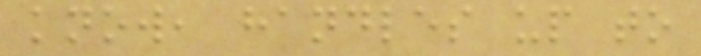know, handles up to
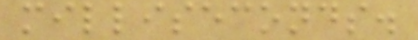milliseconds.
